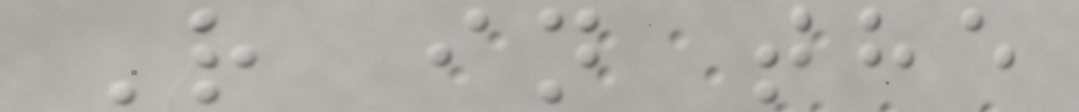R in the
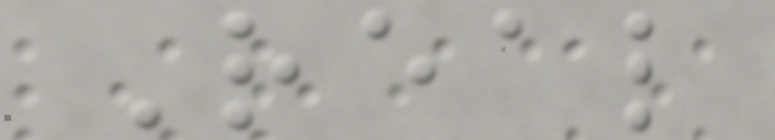Real
